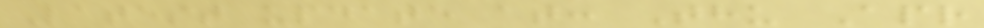Latest update at: Thu Apr
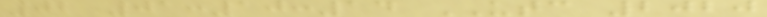02 01:10:14 UTC 2020
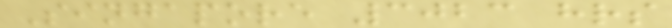Singapore 3023 hrs
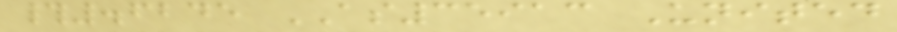#.6245 AS35913 United
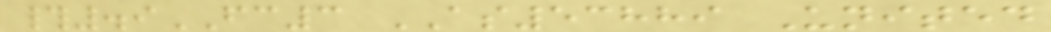#.9FC3 AS53889 United
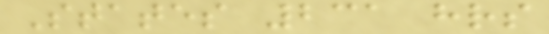States 231 hrs
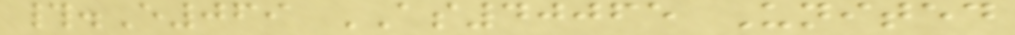#.E069 AS40065 United
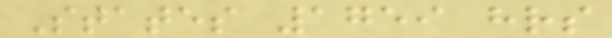States 1759 hrs
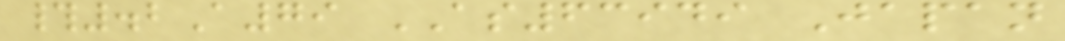#.2A79 AS63949 Japan
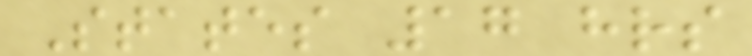States 17 hrs
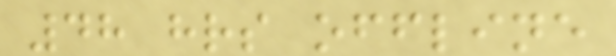48 hrs offline
